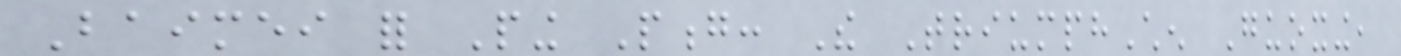Baimei for Ping Pong: The TriumphChen Guoxing,
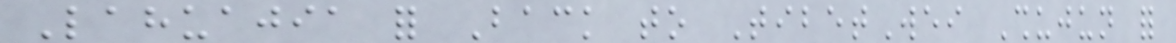Lahuajia for Back to TibetWei Shujun for
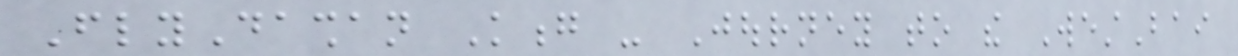FlyDashan Kong - Journey to the WestBai
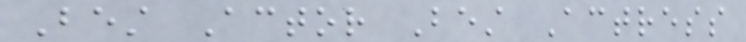Best Actor Best Actress
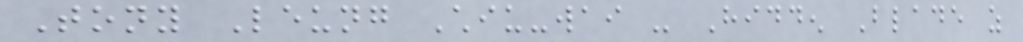Tony Leung Chiu-wai - Hidden Blade as
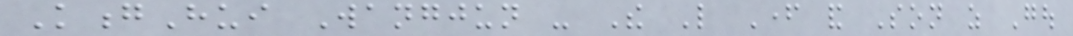KongHui Wangjun - The Like Father and Son as Gou
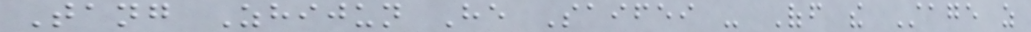Tang Zhijun He Saifei - Off the Stage as
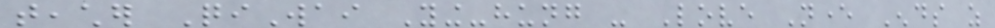teacher QiWai Ying-hung - Love Never Ends as
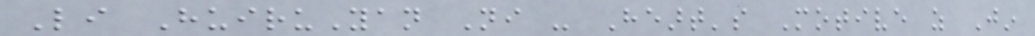Li HuiruYan Ni - Heart's Motive as Jin
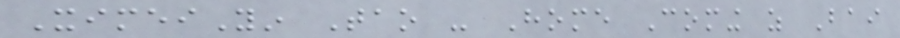XimeiYin Tao - Home Coming as Bai
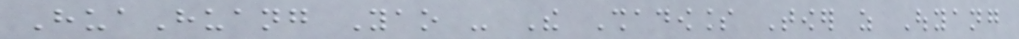HuaHuang Yao - The Shadowless Tower as Ouyang
